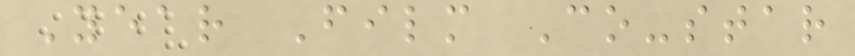Year Film Co-star
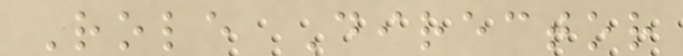Role Director
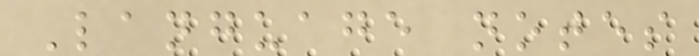Language notes
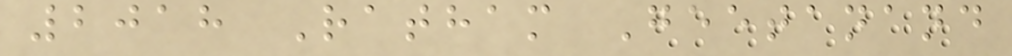2018 Ratham Geetanand
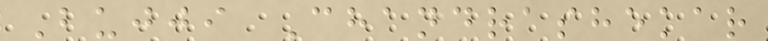Bujji Chandrashekar
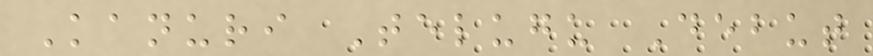Kanuri Telugu Debut
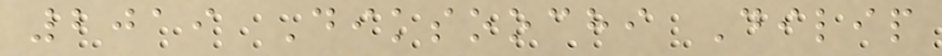2019 Diksoochi Dilip
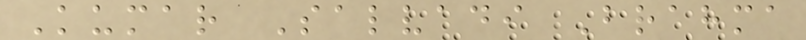Kumar Salvadi Brahma
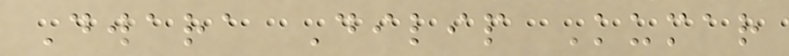Dwara Dilip Kumar
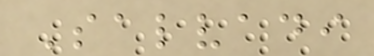Salvadi
